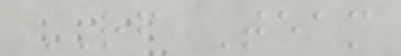RF Team
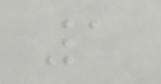1
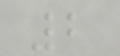2
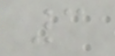3
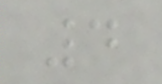4
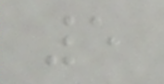5
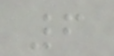6
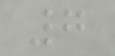7
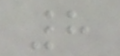8
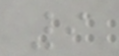9
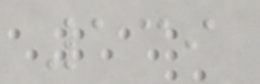139
